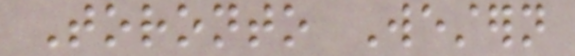Toronto Western
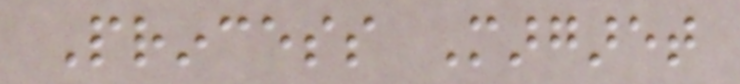Princess Margaret
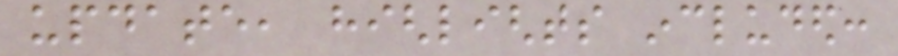update, highlights included:
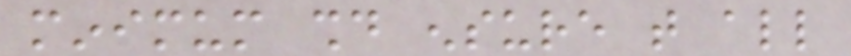minimum should ensure that all
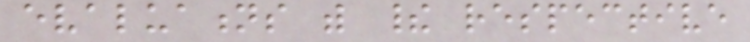evaluations with their respective
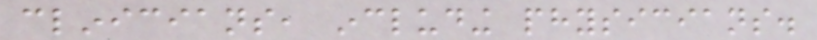clinicians, including physicians.
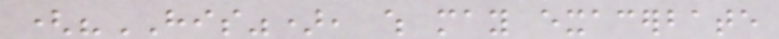("HIS"), which may exacerbate
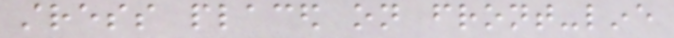stress placed on front-line
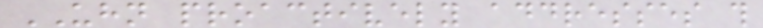UHN proactively addresses this
